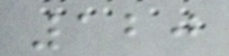120
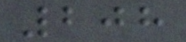208
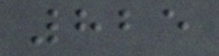825
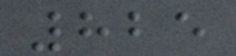825
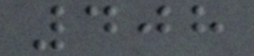408
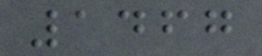1467
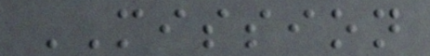MISSION
